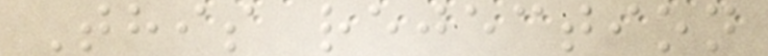This rejection
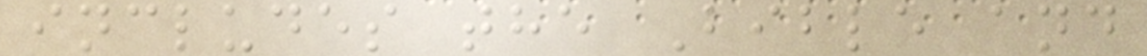includes the Bible and
